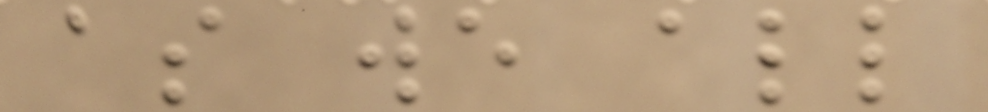as we all
